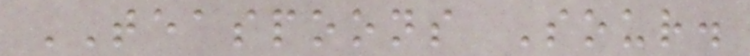TEASPOONS Sour.
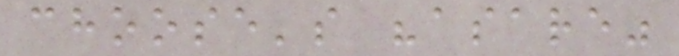choose's "asare"
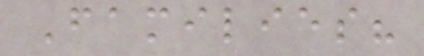Families?
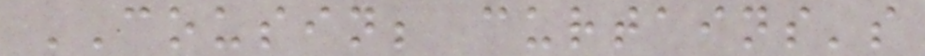COUSIN; curtains's
